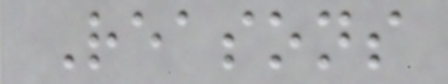Reasons
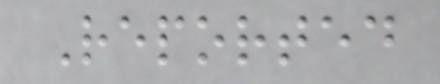Reported
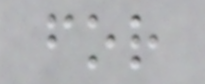for
